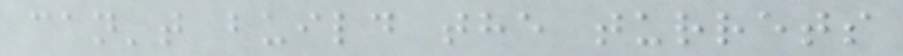can't build the turrets
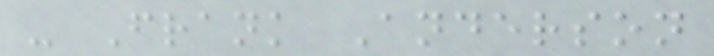- Frank Anderson
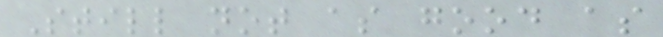Still not as good as
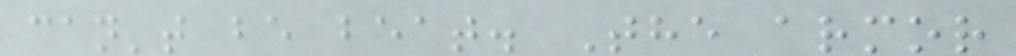can't be beat. The armor
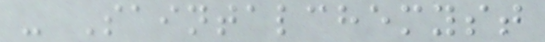- Saintalchemyst
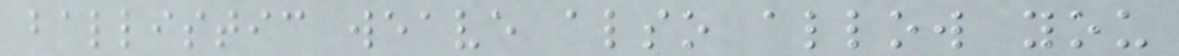ballistic weave also allow you
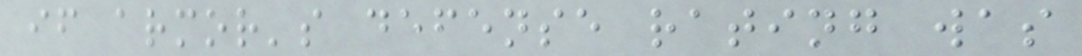if armor's defense rating was
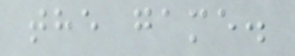the game.
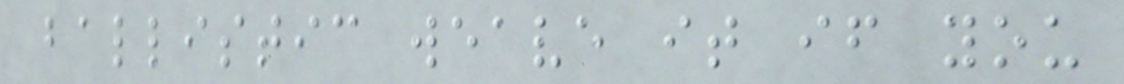ballistic weave it if you
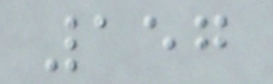157
